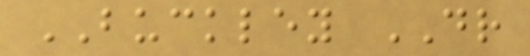BUCKLEY DR
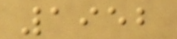1952
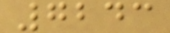7243
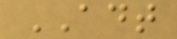ADT
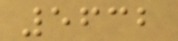5632
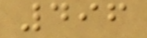496
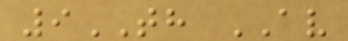9TH AV
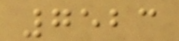7523
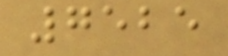7525
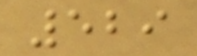529
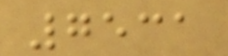7531
